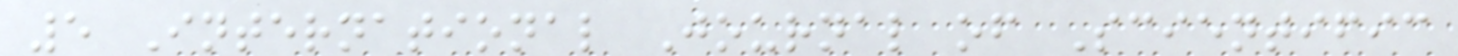5 International Journal of Scientific
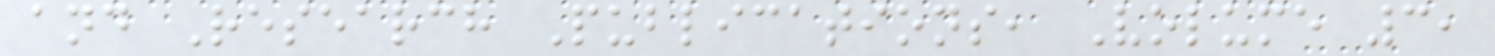and Research Publications, Volume 3,
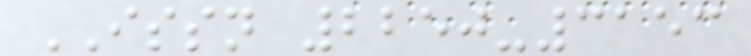ISSN 2250-3153
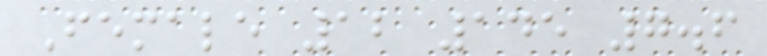Female 12 145 7.6
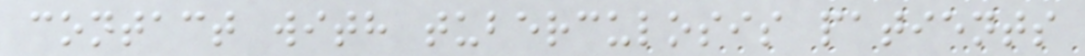contact with tuberculosis patients
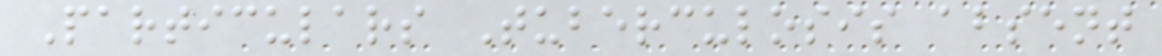Particulars Tuberculosis absent
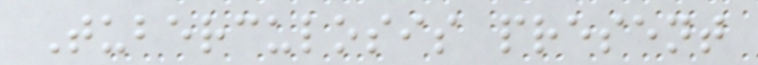Tuberculosis present
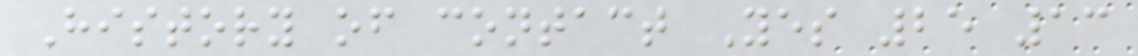History of contact Yes 25 13
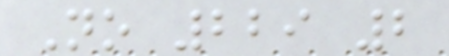No 229 2
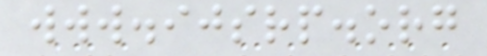www.ijsrp.org
